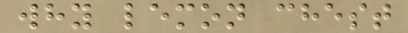why lemon chest
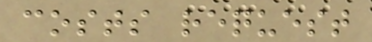costs request
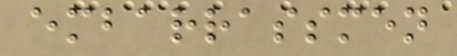embarrassmen
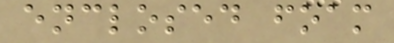enclosed foam
